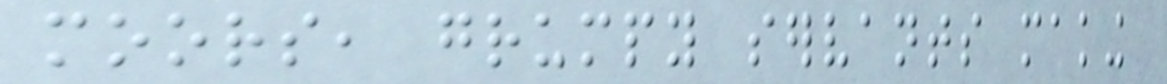moors, grumpy servants making
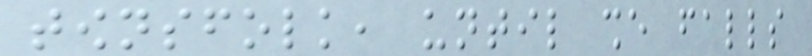townsfolk, until she falls
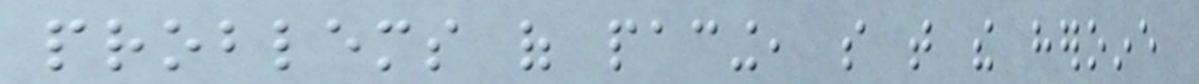problems of pacing, so that the heroine
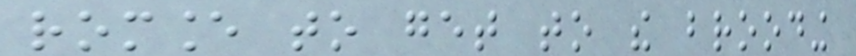romance to get to the brooding
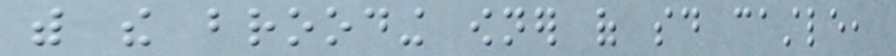with the brooding owner of said castle,
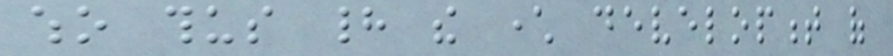who thus had the character development of
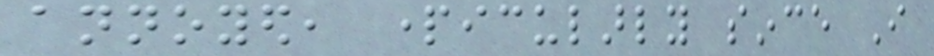annoyed, particularly since I
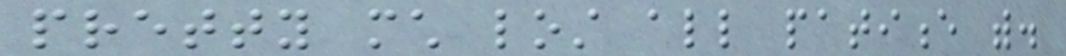pretty much lost all patience with.
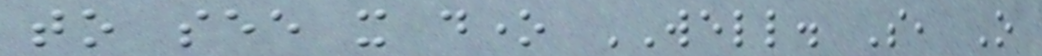to see it done WELL. So, O
